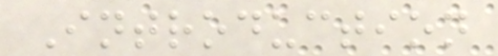Introduction
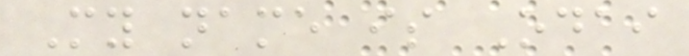My name is Odai
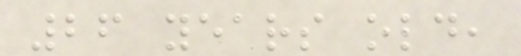26 years old,
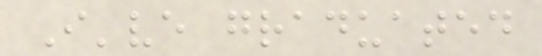I've graduated
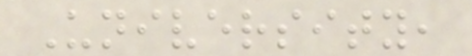University,
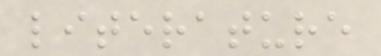literature
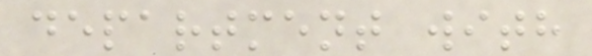department with
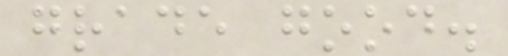grade good.
